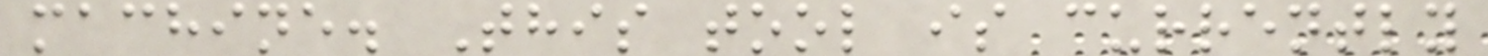machine. This tool is currently
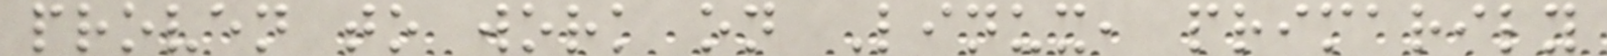proven to work on Linux, primarily
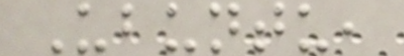Ubuntu,
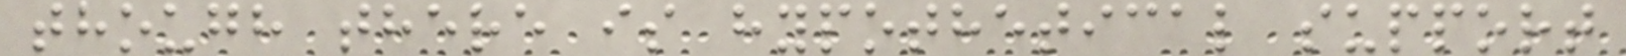though there is hypothetical support
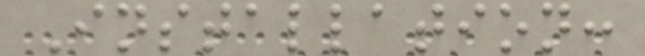Installation:
